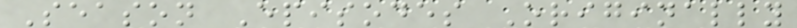Season Episodes Originally
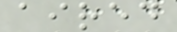aired
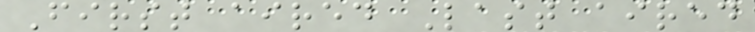First aired Last aired
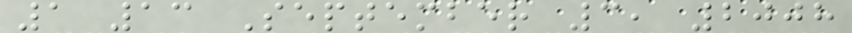1 13 September 3, 2008
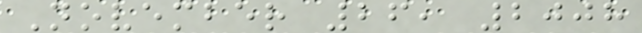November 26, 2008
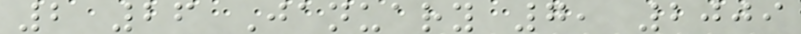2 26 January 7, 2009
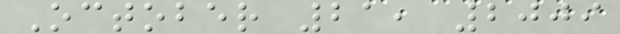October 21, 2009
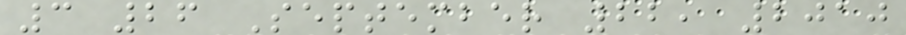3 26 September 22, 2010
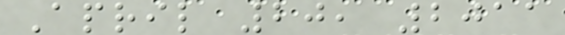April 20, 2011
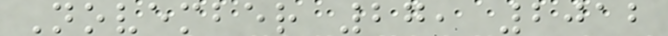November 27, 2012
